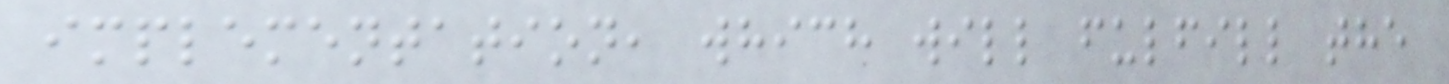implementation, which will fulfill the
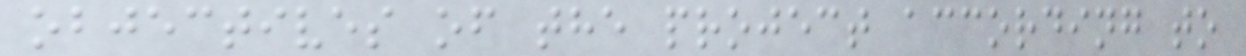objectives of the project according to
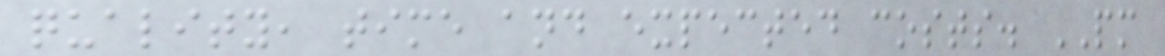quality, time and expected costs. PM
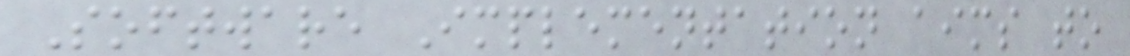Software Implementation aims to
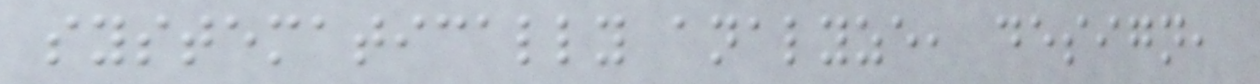systematically analyze, design,
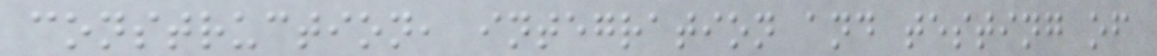construction, integration and testing of
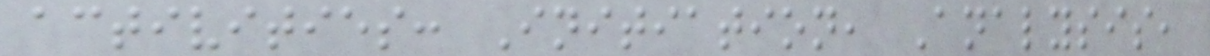activities: Initiation, Analysis,
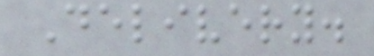Delivery.
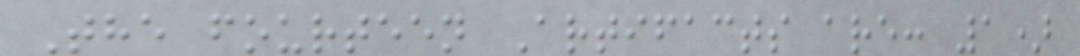The fourteen Artifacts are: 1)
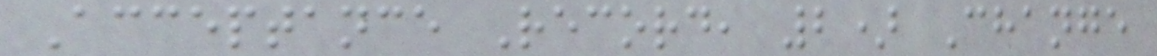Acceptance Record, 2) Change
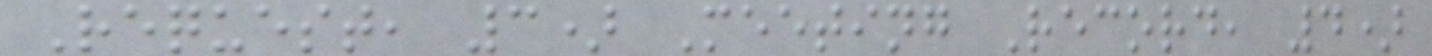Request, 3) Meeting Record, 4)
